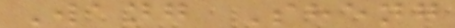Wang Sheng
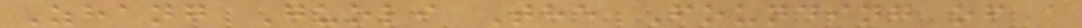Zhang Guoli The Founding of a
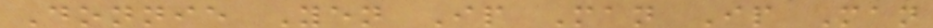Donnie Yen Ip Man Ip Man
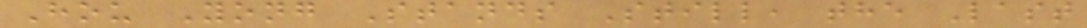Hou Yong Stands Still, the Last
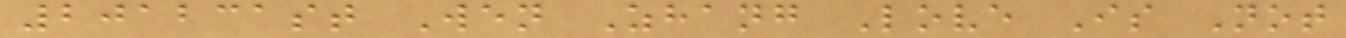201231st Wen Zhang Love Is Not
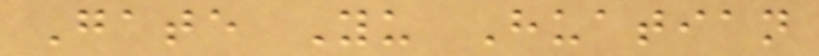Gate Yu Huatian
